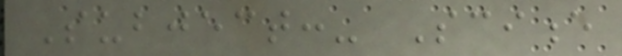Subject:- Science
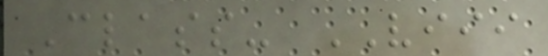Class- VIII
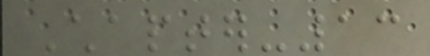Chapter-13
